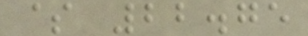$ 22.75
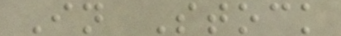In Stock
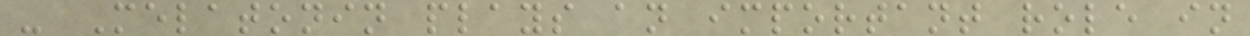- Melatonin plays an important role in
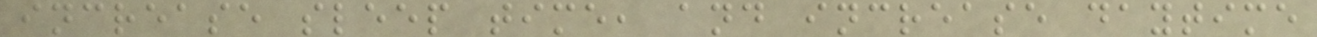increase sleep time, and increase daytime
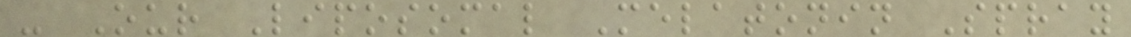- Our Liposomal Melatonin Spray
